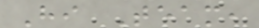Hi Team,
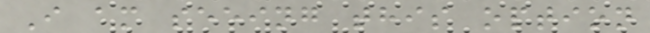I am seeing this option
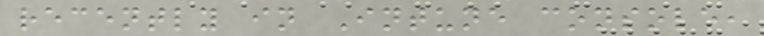recently in Intune console,
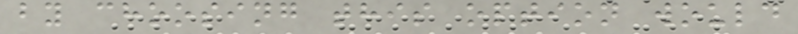by choosing this option would
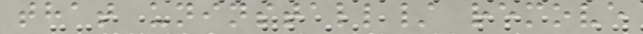that uninstall/ remove
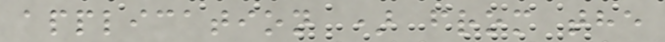application ) from the
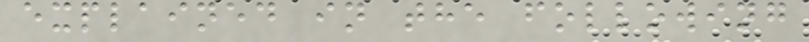explained in the following
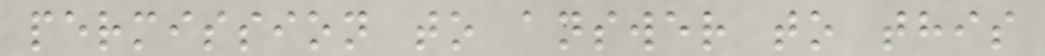permission to answer to this
